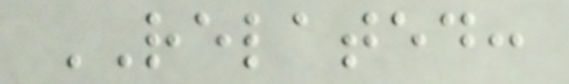RELATED:
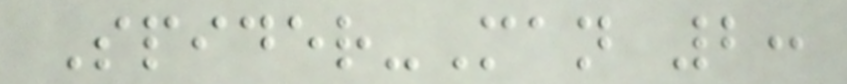Spider-Man 2:
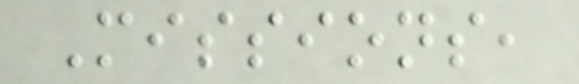Missions,
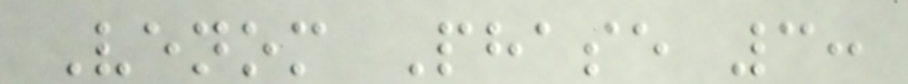Venom Phase 3:
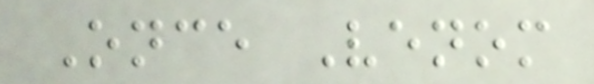Once Venom
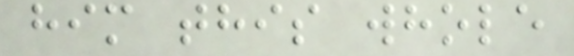him this whole
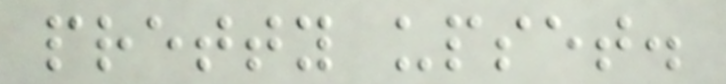pretty upset.
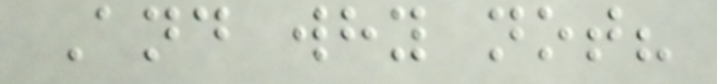And why not?
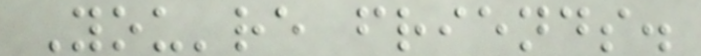You're friends.
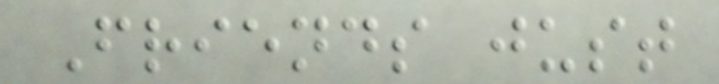Friends just
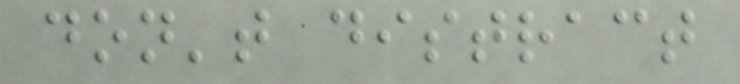don't distract
